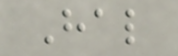Hal
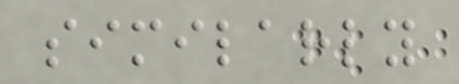similarly
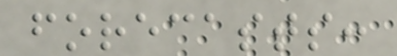forecasts:
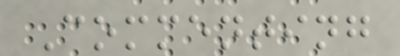Commenting
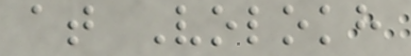at Volokh
